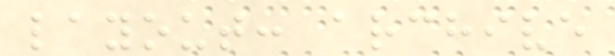layout: archive
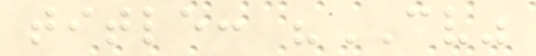title: "CV"
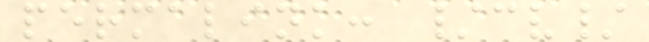permalink: /cv/
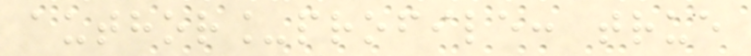author_profile: true
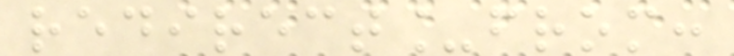redirect_from:
